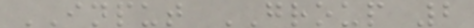INPUT GROUP 2
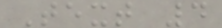Text 4
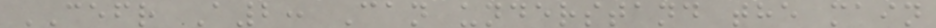CEFR A2: Can understand the main
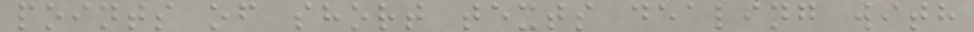points of short texts dealing with
